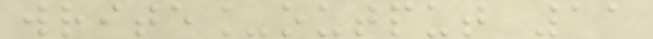write_output 11
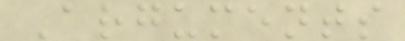Arguments
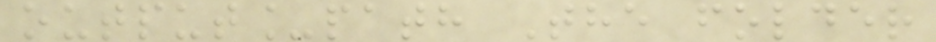output_path The folder
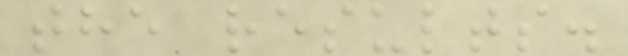the results.
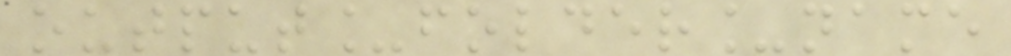output_folder_name
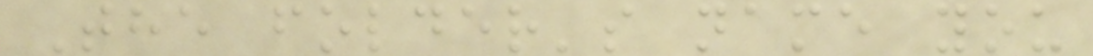The folder's name you
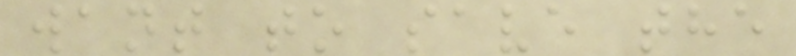want to save the
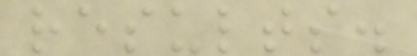results.
